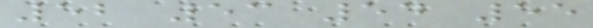52 53 54 55
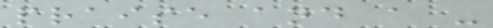praise and a -
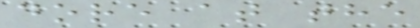dore at the
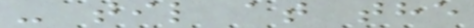- til at the
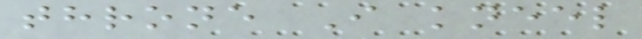throne I kneel
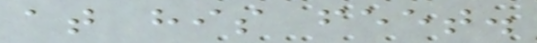at his feet.
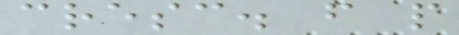cresc. f p
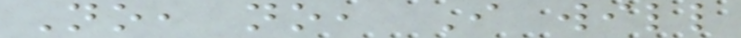No, no, I will
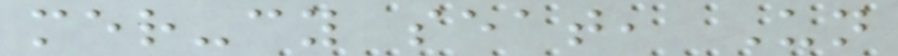mer-cy seat, Un
